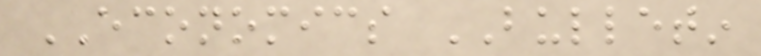ECONOMICS BULLETIN
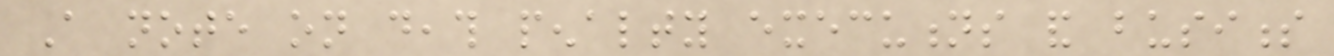A note on death penalty executions and business
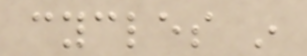cycles in
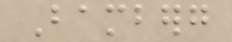Bamberg
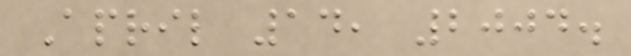April 14, 2004.
